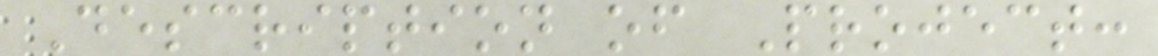Description of Project:
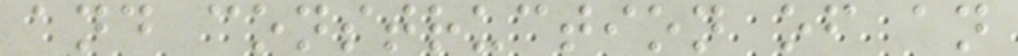and construction of an
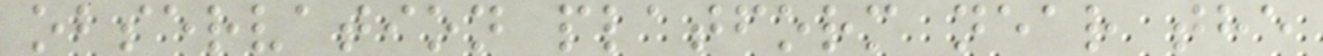observation platform near the
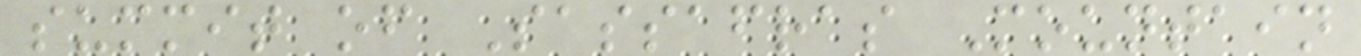summit of Sassafras Mountain
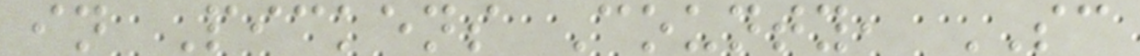in Pickens County, SC
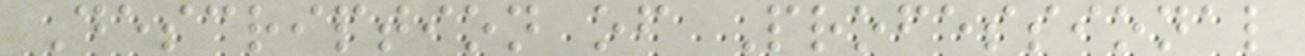Description of Professional
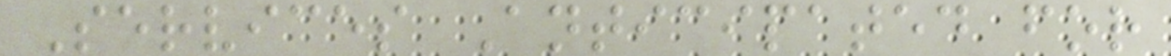Services Anticipated for
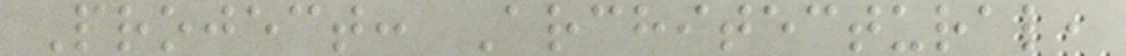Project: Architectural,
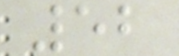52
